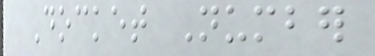Docket Number
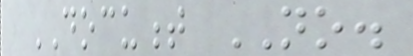DOCUMENT NO.
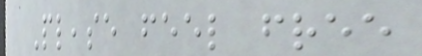Please feel free
